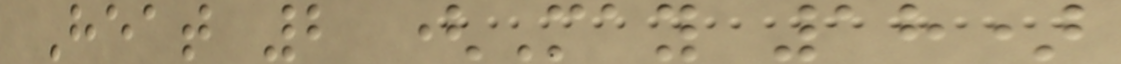Heat 2 (May 18)
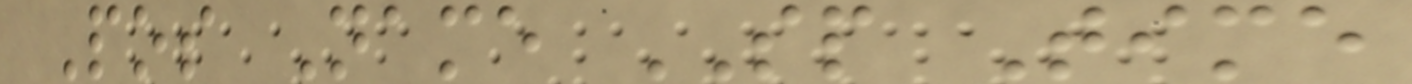Pos Name SP Time
